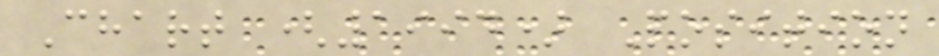Chart (1994) Position
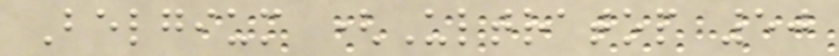Belgium (Ultratop 50
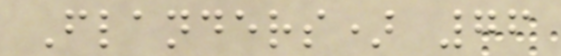Flanders) 76
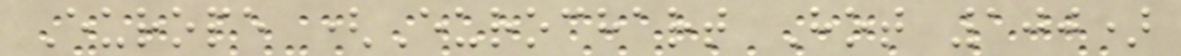Europe (Eurochart Hot 100)
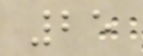25
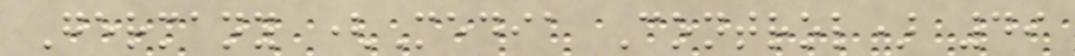Germany (Media Control) 49
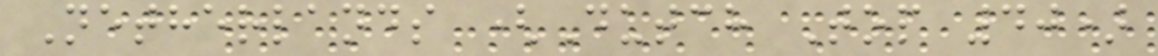Netherlands (Dutch Top 40)
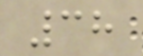38
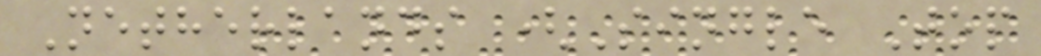Netherlands (Single Top
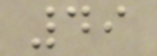49
